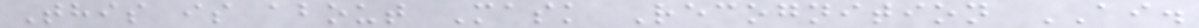This is about Mask Recognition AI.
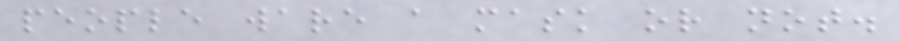people ware a mask or not.
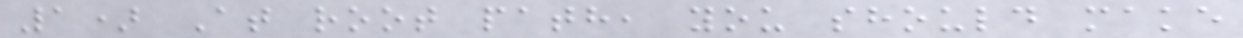1) At root path, you should make
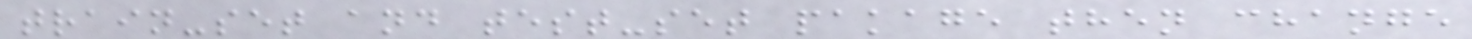train-set and test-set pakage then change
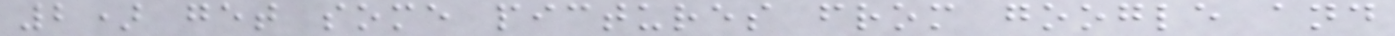2) get some pictures from google and
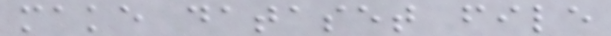make dataset file
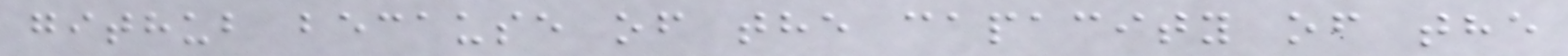github because of the capacity of the
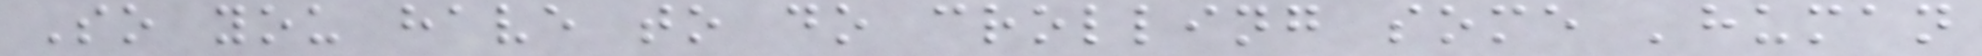So you have to do crolling some 'human
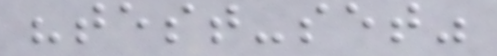"test-set"
